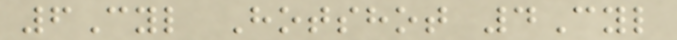6Cyl Hotshot 4Cyl
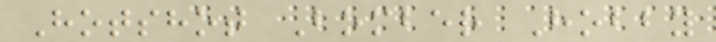Hotshot Bomber Hobby
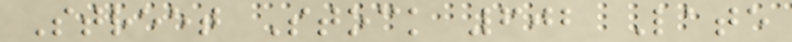Street Stock 602 Late
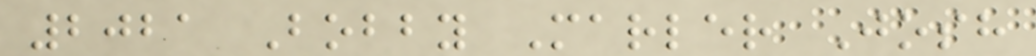2021 Bobby Marler Josh
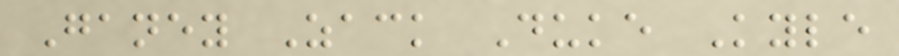Ganey Zack Duke Kyle
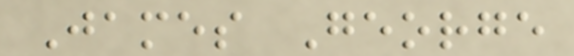James George
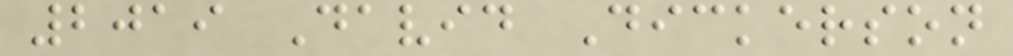2019 David Dickerson
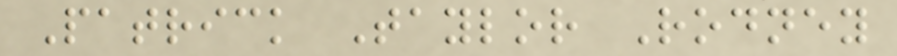Patrick Taylor Rodney
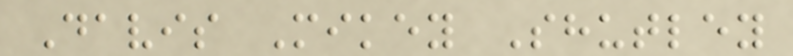Davis Mikey Shutley
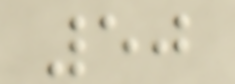50
